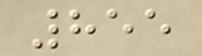855
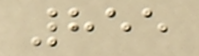855
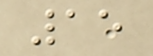15
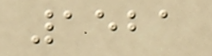1521
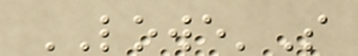LOWE'S
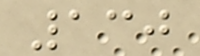130
